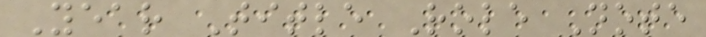Year Title Role Note
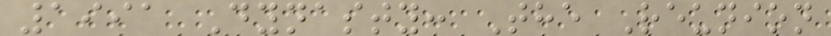1991 Dynasty: The Reunion
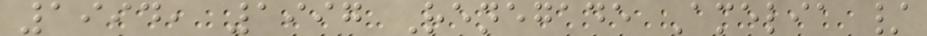1994, 1997 Renegade Amelia /
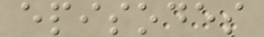episodes
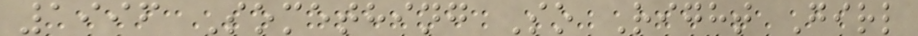1996 Something So Right Girl
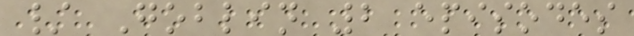/ Goblin 2 episodes
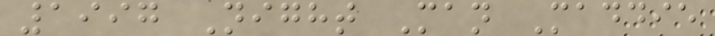1997 Night Man Maddie
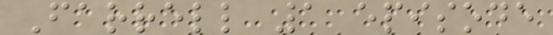Farrell 1 episode
